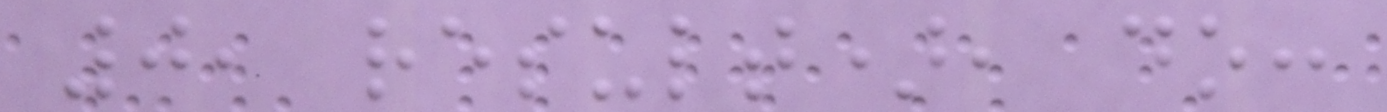0, result), do:
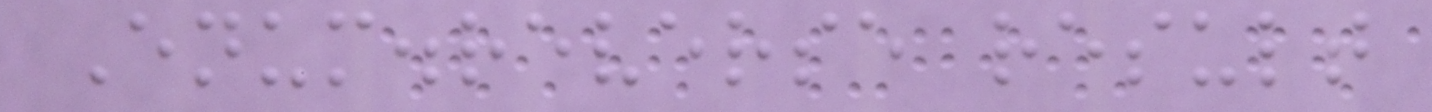Enum.reverse result
